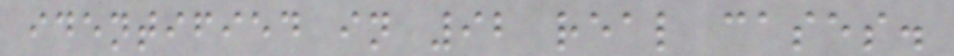identified in 92 real cases.
